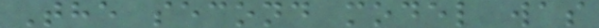The second model was
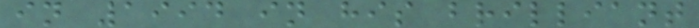in 1994 in his brilliant
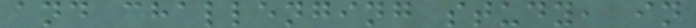and challenging study, in
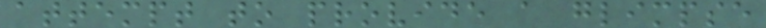attempt to provide a glimpse
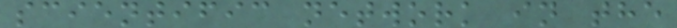scientific network in the
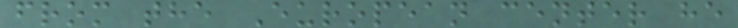from the European center he
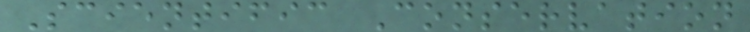Scientific Conservation
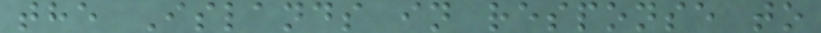the Islands in response to
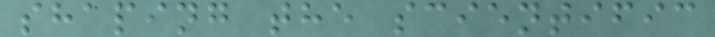shaping the scientific
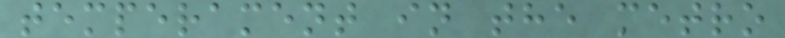temperament in the metro
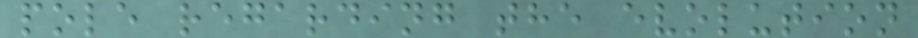pole regarding the evolution
